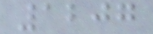1207
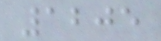1205
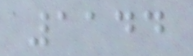1144
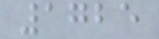1725
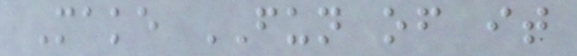Make FUN of it
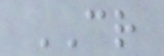CR
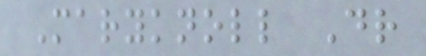Maryknoll Dr
